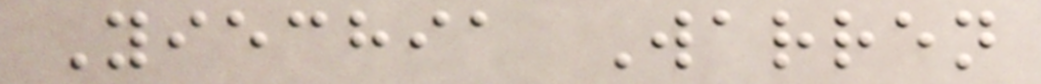Yiechia Warren
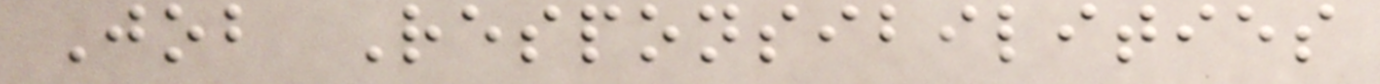Job Responsibilities
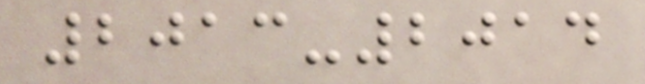2013-2014
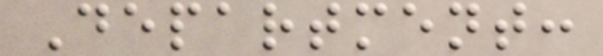Department:
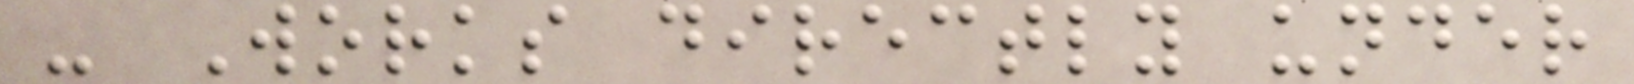- Works directly under
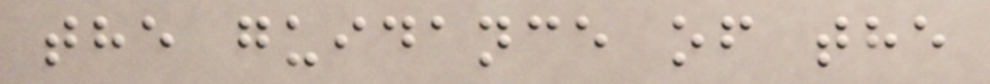the guidance of the
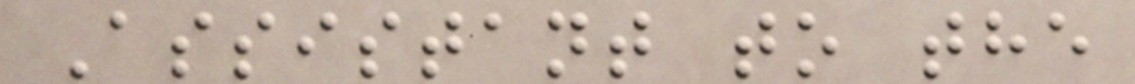Assistant to the
